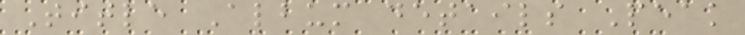Title Album details Peak
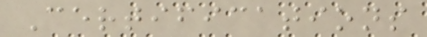Certifications
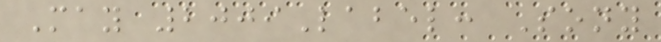May 2009Label: Sony
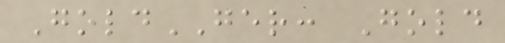GoldGER: Gold
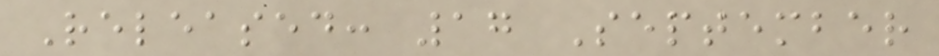Released: 17 September
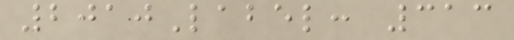2010Label: 313
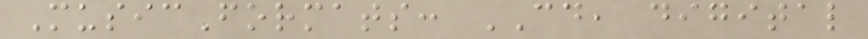MusicFormats: CD, digital
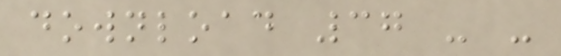download 37 - -
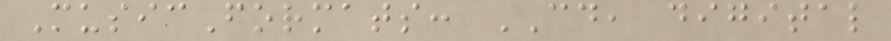MusicFormats: CD, digital
